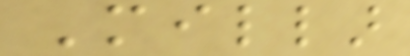Millar
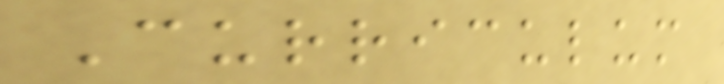Curriculum
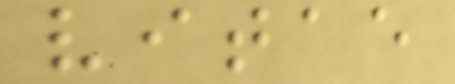vitae
